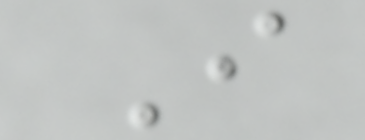I
